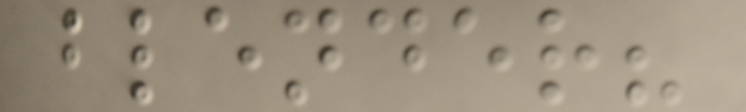blender?
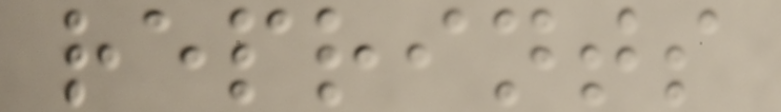reprints
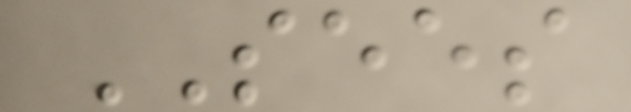SEES
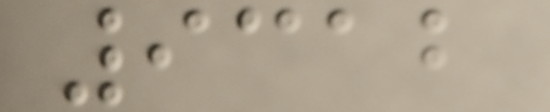9312
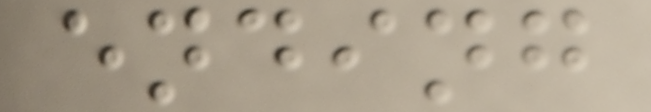ending
